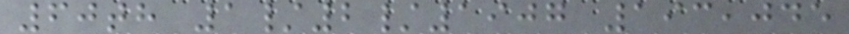60th 1/2/1907 193,045
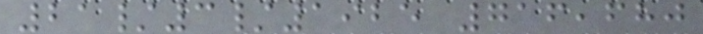21/3/1925 716,680
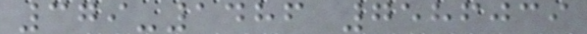379-1486 7586039
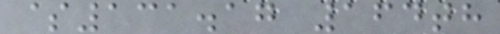$131.17 164th
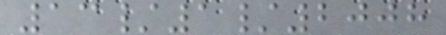13/1/2008
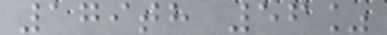179th 56%
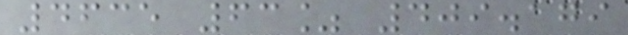4635 63% 409.179
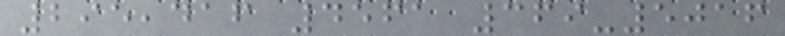295,416 4561 369-5016
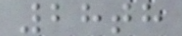28th
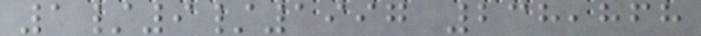1/9/1997 238,868
